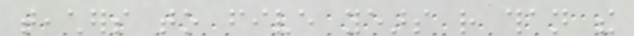teachers to five years rather than the
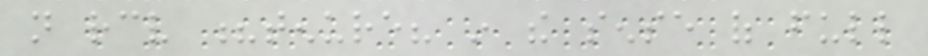not receive ?tenure? in the sense of full
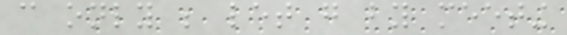can only be let go by meeting
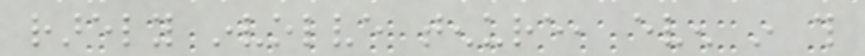rarely involve tenure, even in this
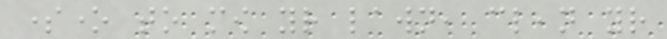someone to mow your lawn, clean your
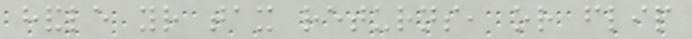handle your tax returns, or flip
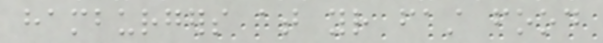hamburgers at your fast food
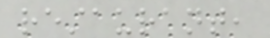restaurant,
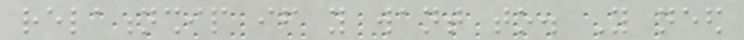relationship if you want to. You need
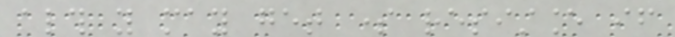although you may get some resistance if
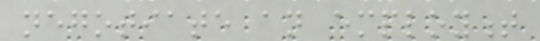negotiate an employment
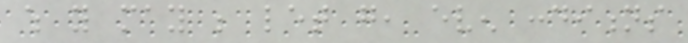which you may be let go, even conditions
